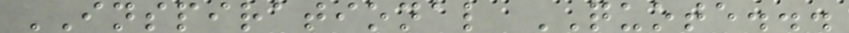INSPIRATIONAL QUOTE...
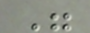"
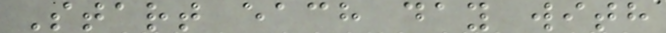Start each day with
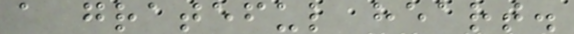a grateful heart.
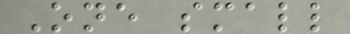One small
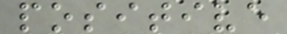positive
